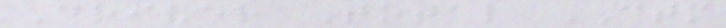Driver Total DTM
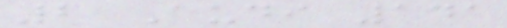2 Audi 141
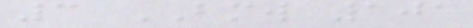3 BMW 101
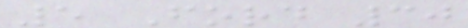5 Ford 30
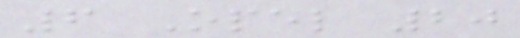6 Opel 20
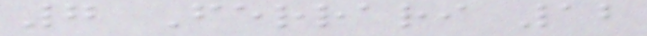7 Ferrari 12
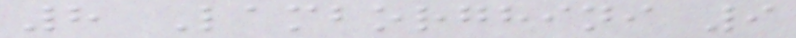8 Lamborghini 9
